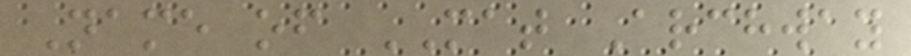Name of MAT Archway
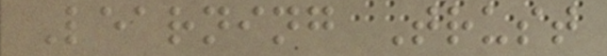Learning Trust
